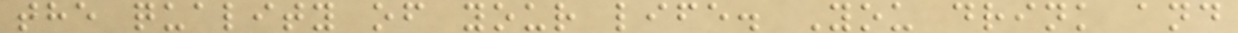the quality of your life. You drink and
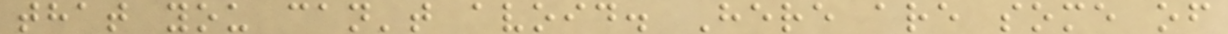that you can't avoid. Here are some of
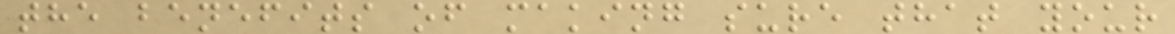the benefits of making sure that your
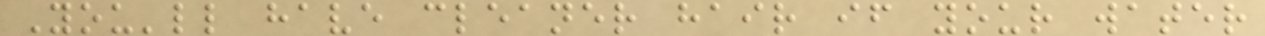You'll have cleaner hair if your water
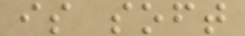is soft
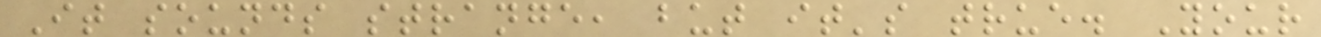It sounds strange, but it's true. Your
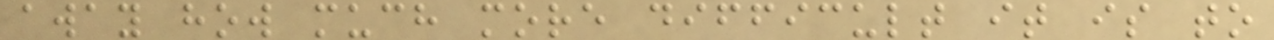away how much more difficult it is to
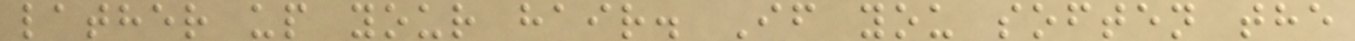lather up your hair. If you soften the
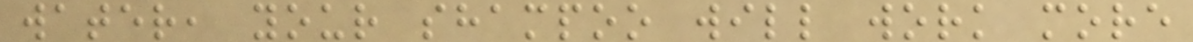water, your shampoo will work more
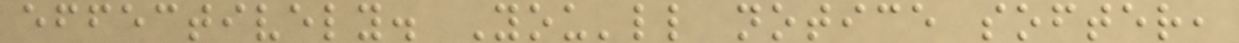effectively. You'll notice softer,
